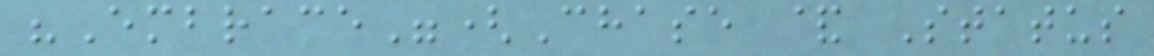"Embrace"(Chase & Status
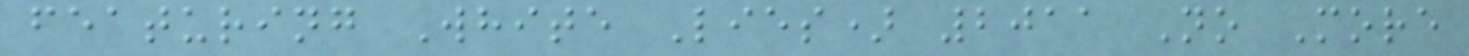featuring White Lies) 2011 No More
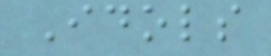Idols
